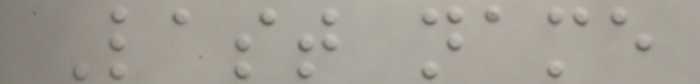Last name
